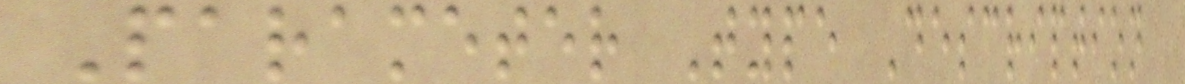Parameter Type Description
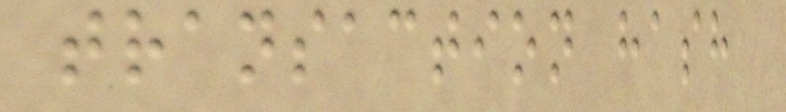transaction hash
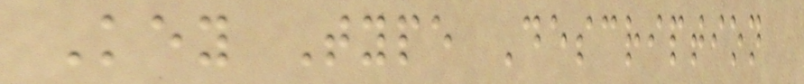Key Type Description
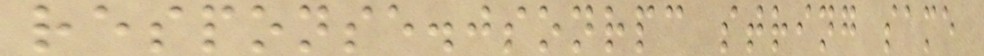response.jsonrpc string same
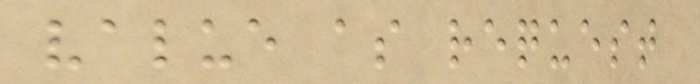value as request
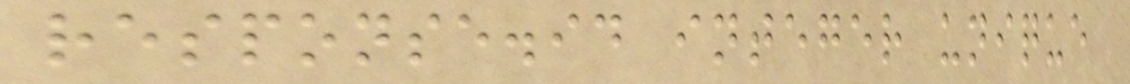response.id integer unique
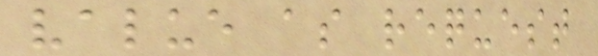value as request
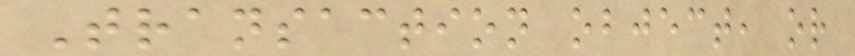Transaction object, or
